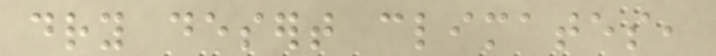dry desert climates,
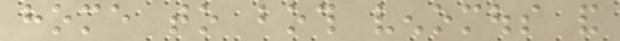home to both venomous and
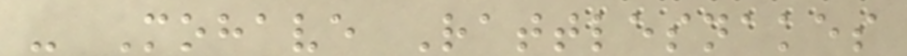- Mohave Rattlesnakes
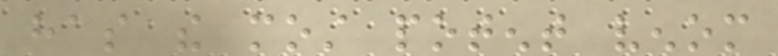has the most potent venom
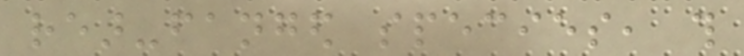rear-fanged species, this
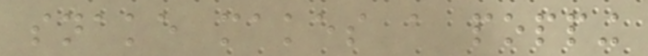snake makes a popping
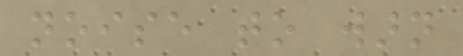noise to warn
